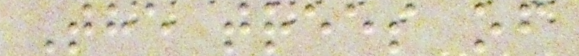The trees of
